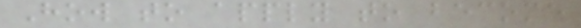How to apply to become
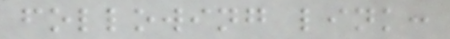following link:
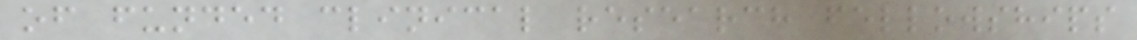of funded clinical research fellowships
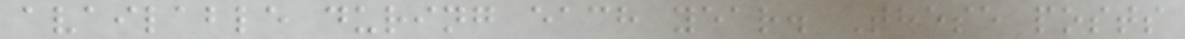available during each year. These posts
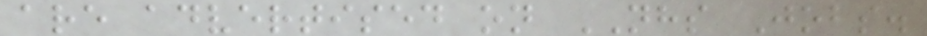are advertised on NHS Jobs.
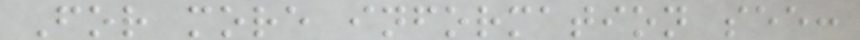For more information see:
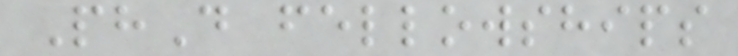PhD fellowships
